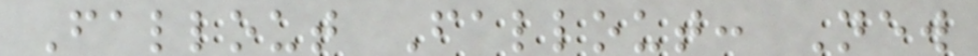Fallout Fallout: New
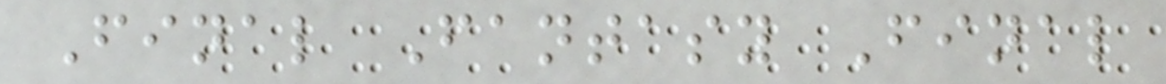Final Fantasy Final
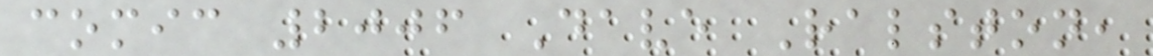comic 2006 Dave Ralston,
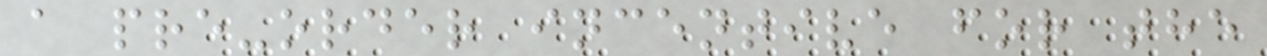a pre-order incentive for the
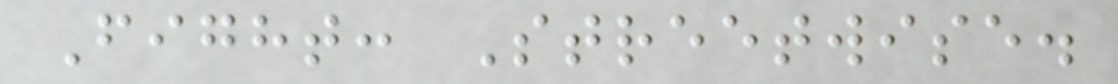Fight: Streetwise.
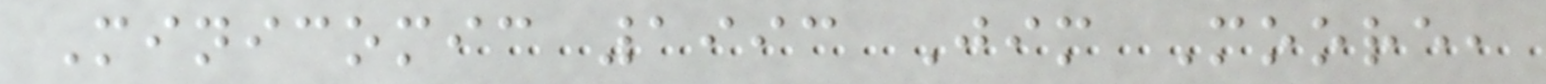Minicomic 1993 Jim Moore,
